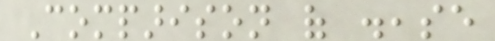Comparison of disease
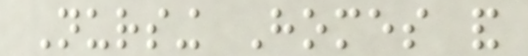Nursing Homes and
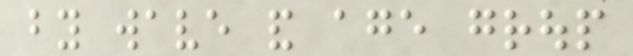by wave and age group
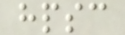hpsc
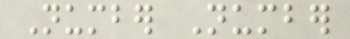Number Number
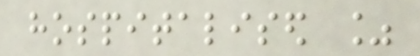hospitalised %
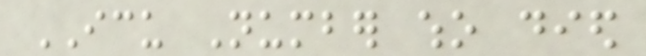ICU Number who died
